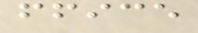ffice
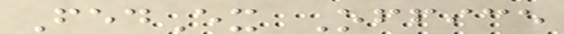FedEx Office
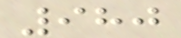980
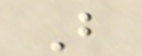B
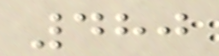480
